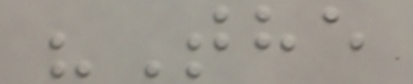"The
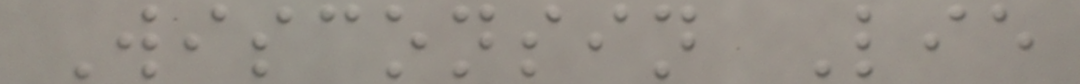Wisconsin Lie
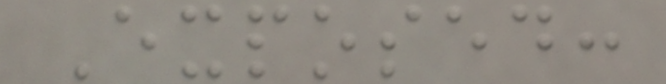Exposed:
